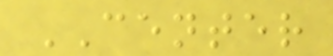CENTER
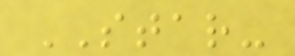STAR-
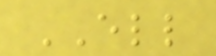ELL
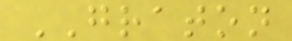GRATON
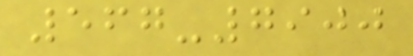567-7900
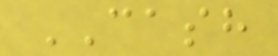CASH
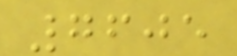7605
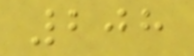208
